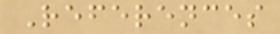References
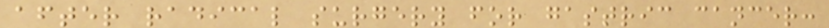after radical surgery for gastric cancer:
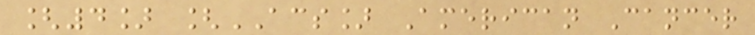[4] [ACS] American Cancer
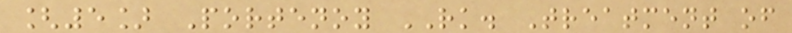[5] Portenoy RK. Treatment of
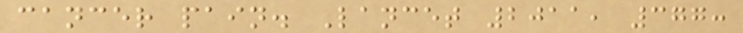cancer pain. Lancet 2011, 377:
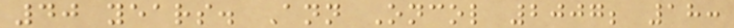40 years. Ann Oncol 2007; 18:
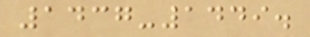1437-1449.
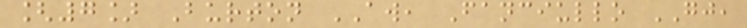[7] Burton AW, Fanciullo GJ,
